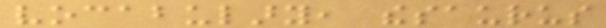vocabulary, thesaurus
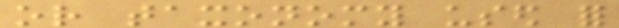or taxonomy used for
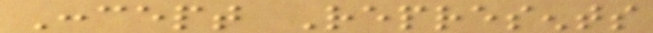Concept Represents
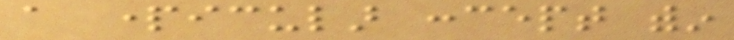a particular concept within
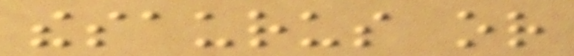thesaurus or
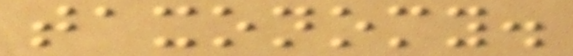taxonomy.
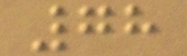78
